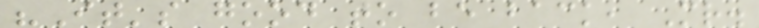"It's good to be back, Mr.
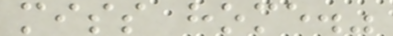miss home."
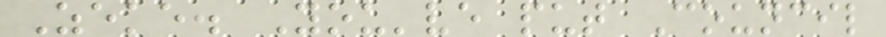Zeke. You've put Council
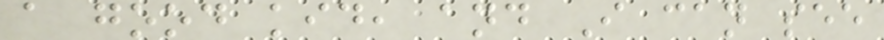a good kid, and I can see
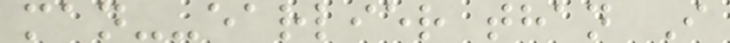man--earlier than I
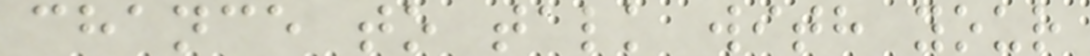chance to talk with your
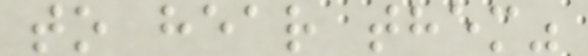to hear them"
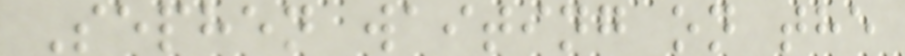Sephen waiting on the
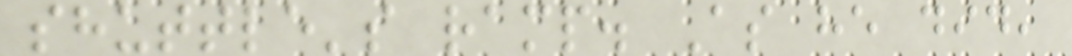shuttle's ramp. As he did,
